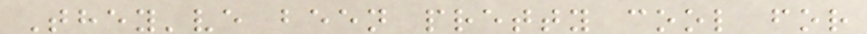They've been pretty cool for
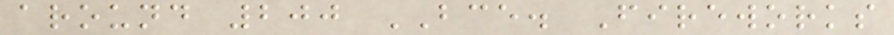around 200 BCE. Fireworks
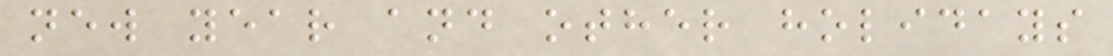new year and other holidays
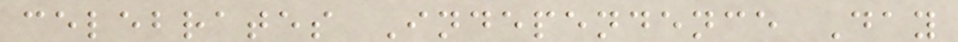celebrates Independence Day
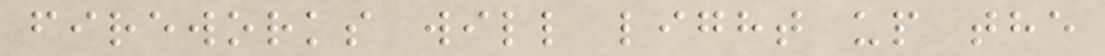fireworks will light up the
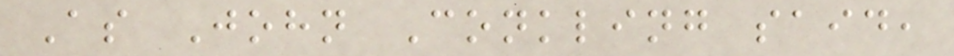As John Conkling said,
